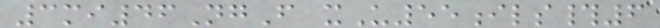3mi46NgF xU55ils#6
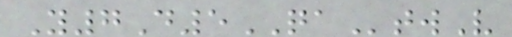Y7D5QAtwV
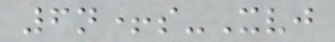6n+s-Xvj
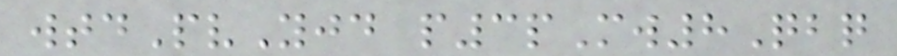wtdPvYjd p3pMw8Qbq
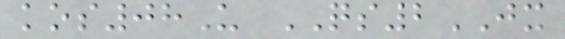kos08U QS2JX
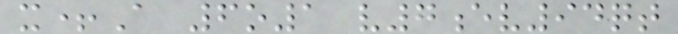x+A 6o1 v7ev94qt
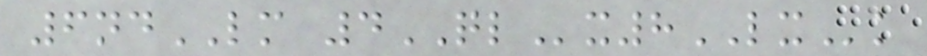6ndLM 4QLx8LXk
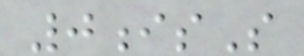0isS
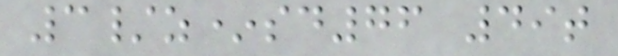3/z*sd76 49t
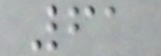61
